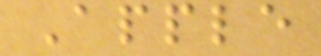Apple
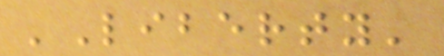'Liberty'
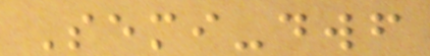Semi-dwf
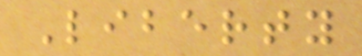Liberty
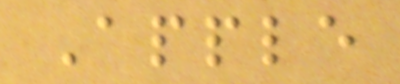Apple
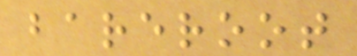bareroot
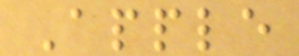Apple
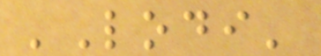'Lodi'
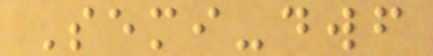Semi-dwf
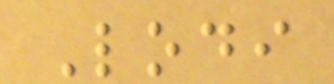Lodi
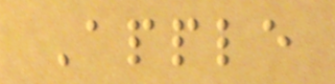Apple
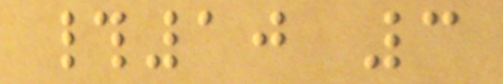#10 3
